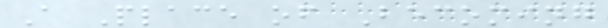A Place of Becoming
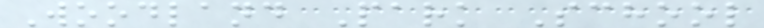Woodland Park School
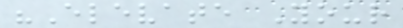"Elevate Your
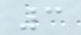3
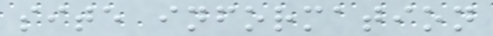site information
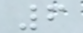6
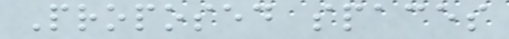Proposed spaces
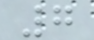7
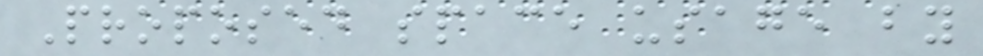Proposed space usage by
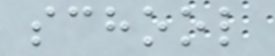school
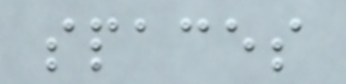spaces
